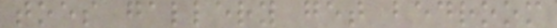toes gallery get bedroom
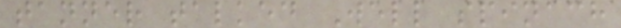tanner talked Well spinach
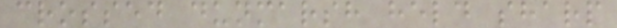crossed dunmarsh held sharp
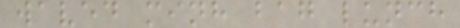waved minh bag lunch
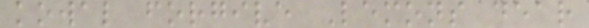kowal forgive Lemons dear
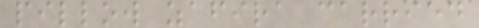pillow zafira carried
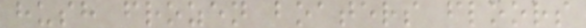hush frozen boaters floors
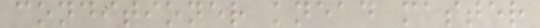conditioner knead master
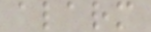alarm
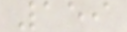159
